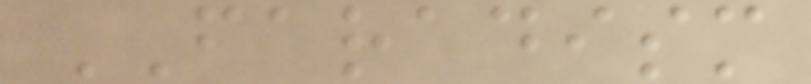FARADISM
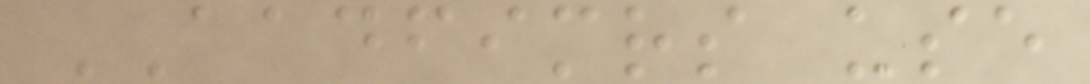AADFIMRS use
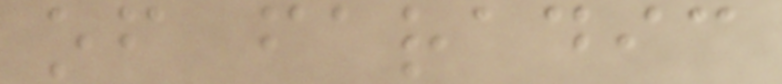of faradic
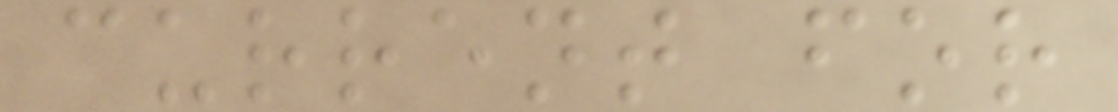current for
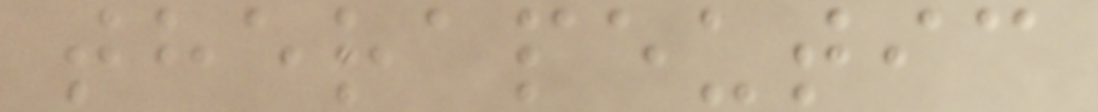therapeutic
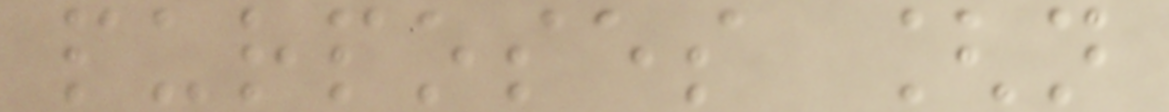purposes [n
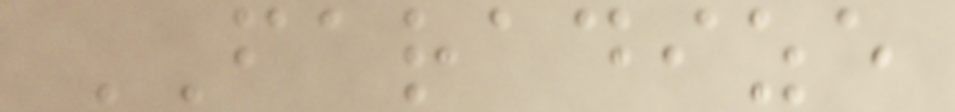FARADIZE
